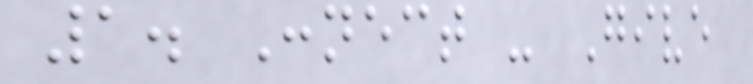1. Connect - Give
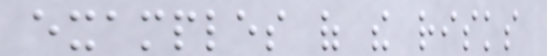examples of the risks
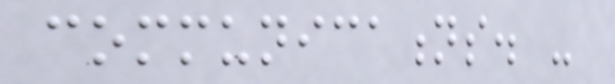communications. -
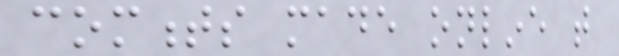comments made online that
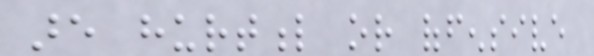are hurtful or offensive
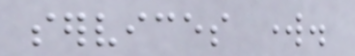services work.
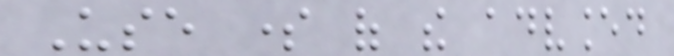Use some of the advanced
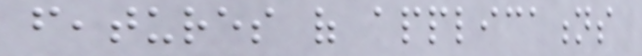features of applications
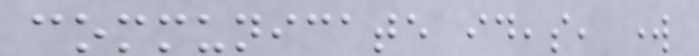communicate ideas, work
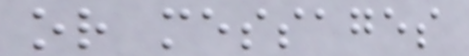or messages
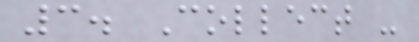3. Collect -
